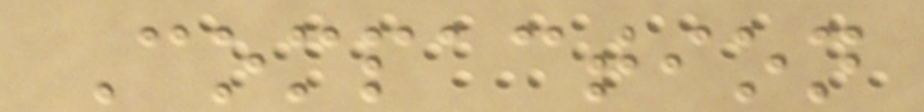Compaction
